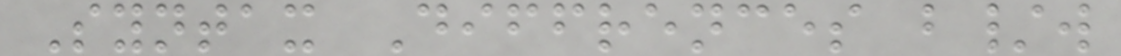Syntax Diffrences b/w
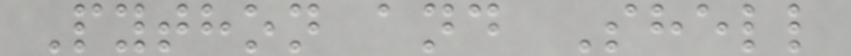Python and Shell
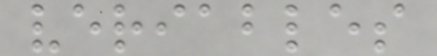veriables
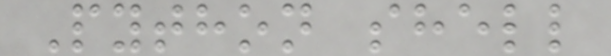Python shell
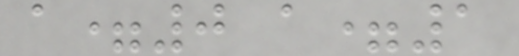a=0 a=1
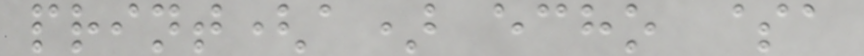print(a) echo $a
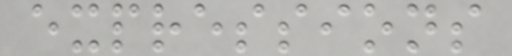expressions
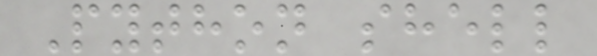Python shell
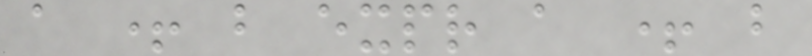a + b expr a + b
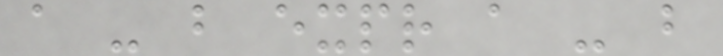a - b expr a - b
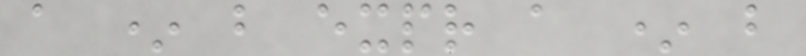a * b expr a * b
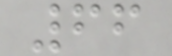66
